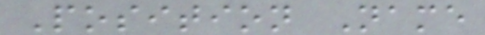Position Name
